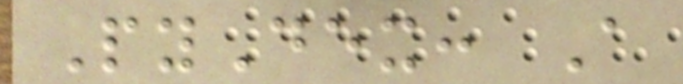PyDex: A
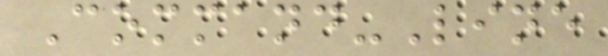Command-Line
